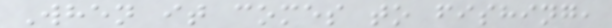When it comes to fishing,
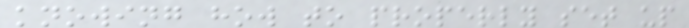knowing how to properly set up
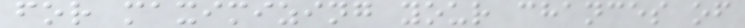for maximizing your chances of
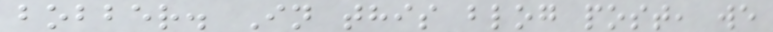bobber. In this blog post, we
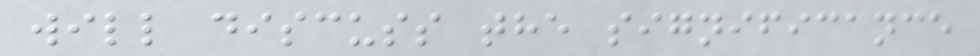will discuss the significance
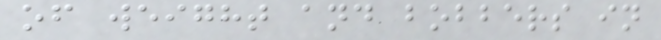of weight and bobbers in
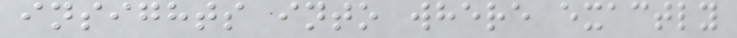insights into where exactly
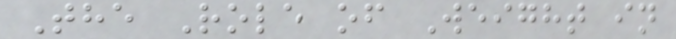The Role of Weight in
